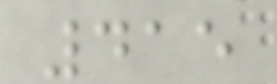415
